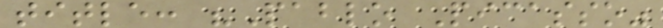title: "Pablo Picasso"
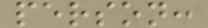person:
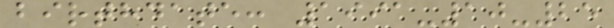birthdate: 1991-10-25
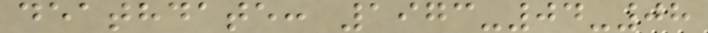deathdate: 1973-04-08
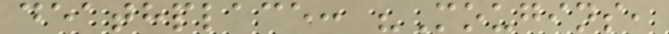deathplace: "Mougins,
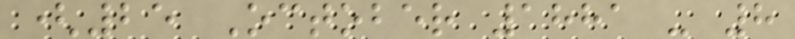(25 October 1881 - 8
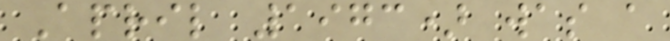April 1973) was a
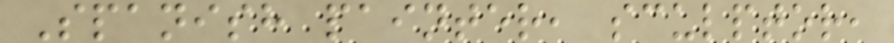Spanish painter, sculptor,
